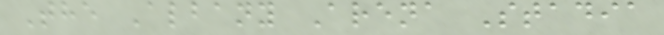The Albany Arena Stadia
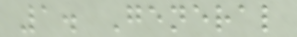1. General
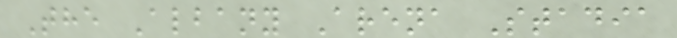The Albany Arena Stadia
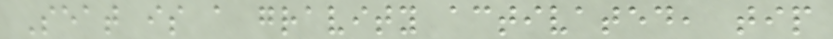Seat is a gravity activated, tip
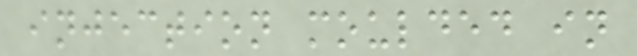injection moulded in
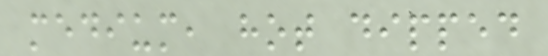medium, hot dipped
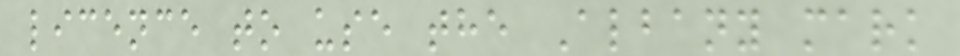licence to use the Albany mark
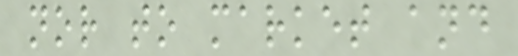nor to market and
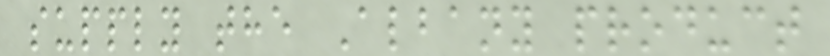supply the Albany product
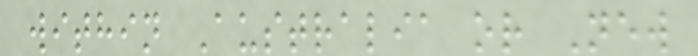within Australia or New
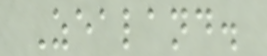Zealand.
